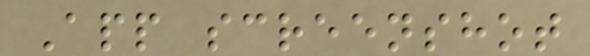App screenshot
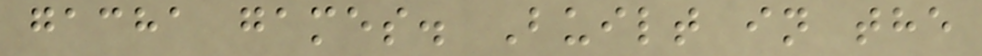gacha games. Built in the
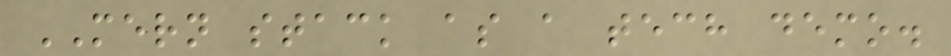MERN stack as a tech demo.
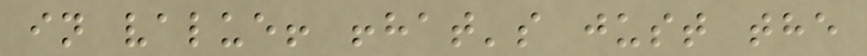in value! !hat's just the
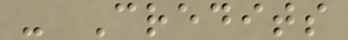- Credits
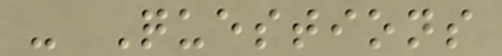- Questions
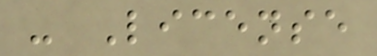- License
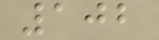102
